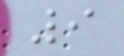9
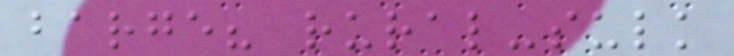barge? rural-sulk
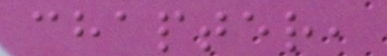chapter,
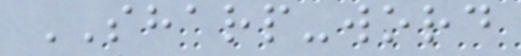SHARP-word
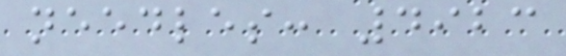needles: 4923
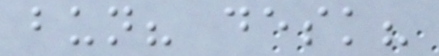bun? desk?
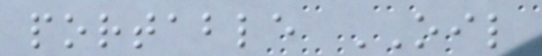portable OIL
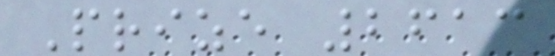Prize 2613
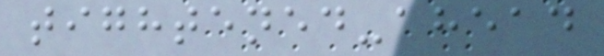tightened-ahead
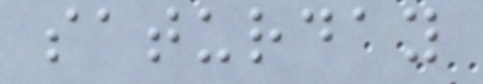saturday
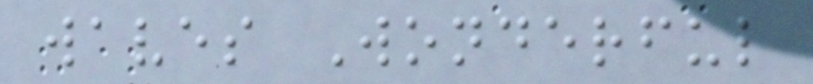waves Wonderful
